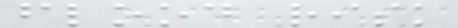flood risk
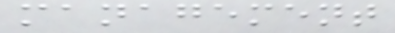management
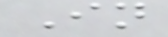In
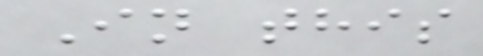In this
